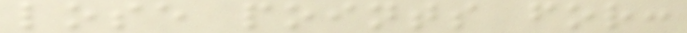lose points for:
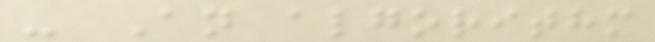- An algorithm
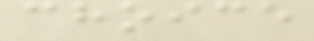choice
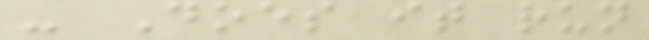- Does it run
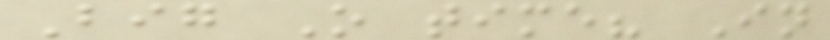Big O time? In
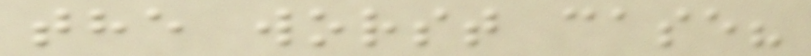the worst case?
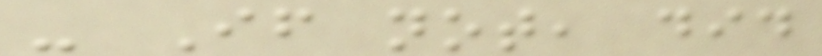- If not, did
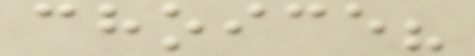choice?
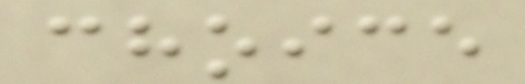choice
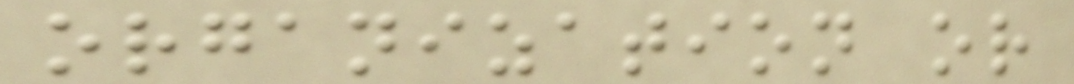organization or
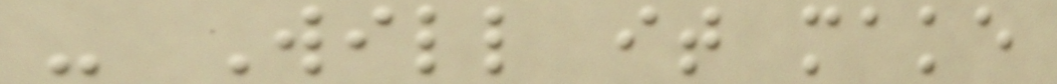- Will it make
